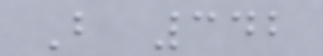B 342
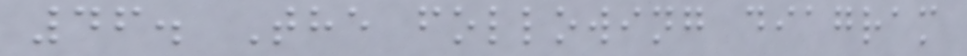46. The following diagram
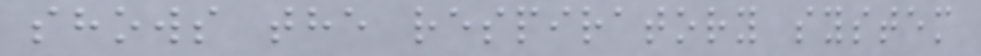shows the respiratory system
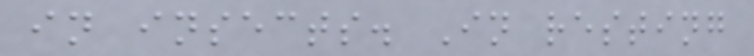in insects. In resting
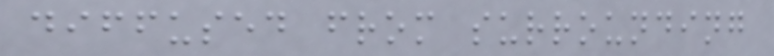diffused from surrounding
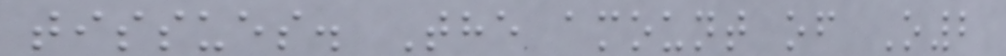tissues. The amount of O2
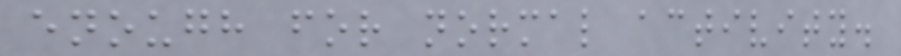enough for normal activity.
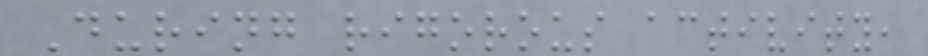During rigorous activity,
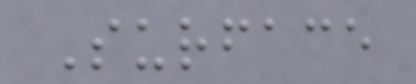Surface
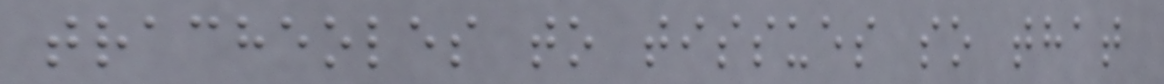tracheoles to tissues so that
